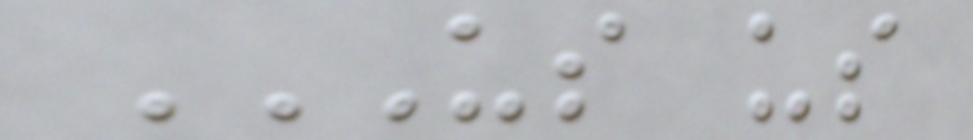US US
